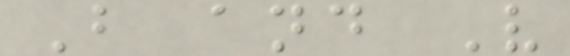B and V
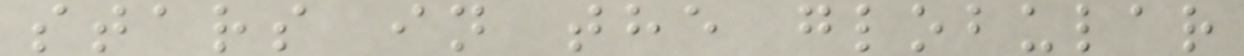stars in the globular
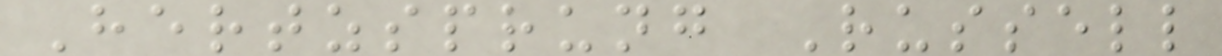Hertzsprung Russell
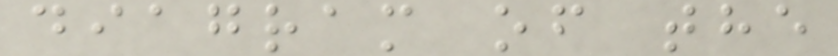diagram of the
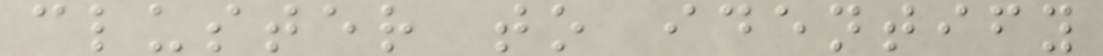cluster to identify
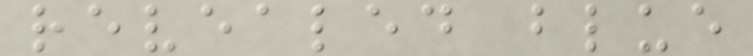revealed blue
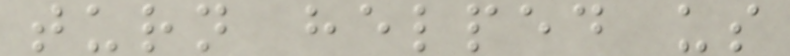turn helped us
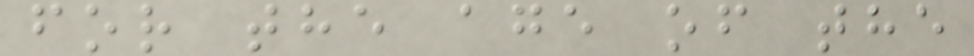for the age of the
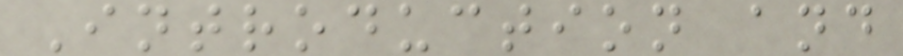Introduction and
